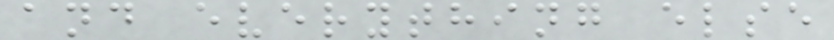and everything else
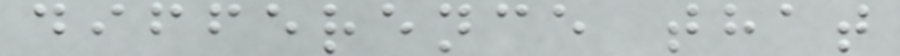difference that
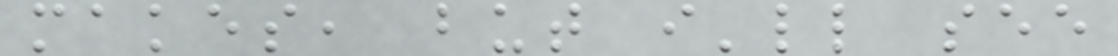makes, but i'll see
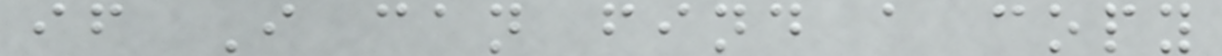if I can find a copy
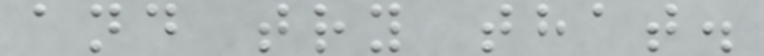and try that.
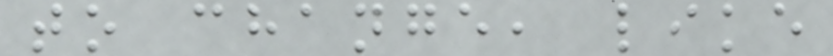to change, like
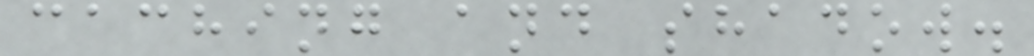caching and shadow.
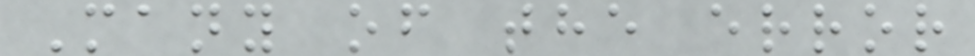Many of the error
